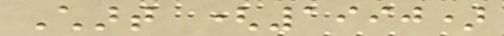Chart (1990)
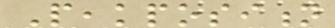Peakposition
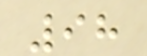98
